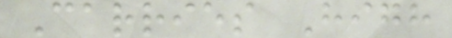Carries High
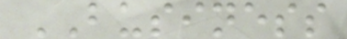BUSINESS
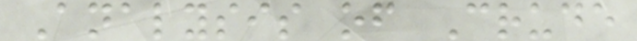Analysis of Crude
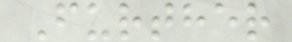Further
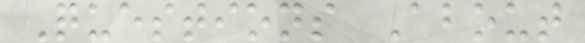Questions About
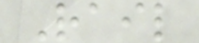Rail
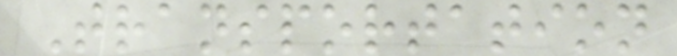Transportation
